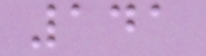141
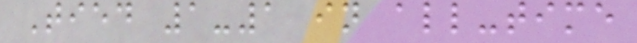Tied 1-1 in all-time
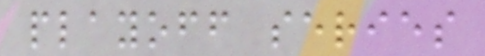playoff series
